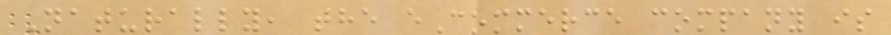Naturally, the eCommerce company is
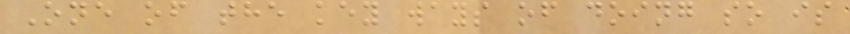One of the key ways of doing so is
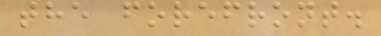the forefront.
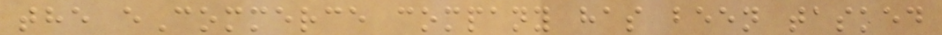the eCommerce company has been tasked
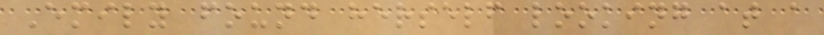Emily found herself looking at a
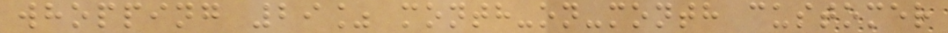whopping 29% month-on-month customer
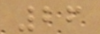26
